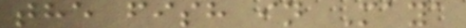the fish in Maya
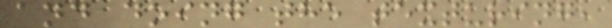and doing the texturing,
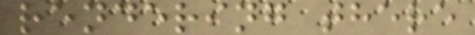rendering there
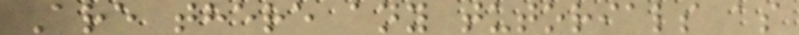Are there any tutorials as
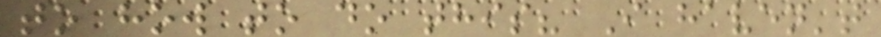to how to do this? I haven't
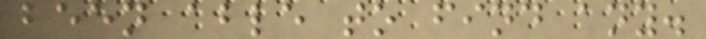been able to find any.
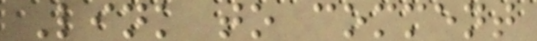Link to comment
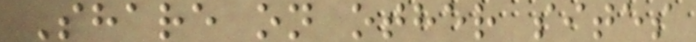Share on other sites
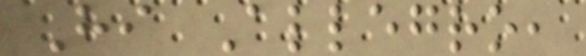Hi Allegro,
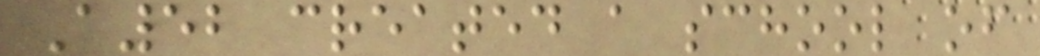A52 created a school of
